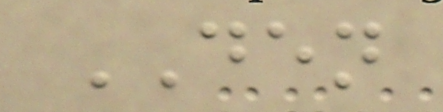DEN
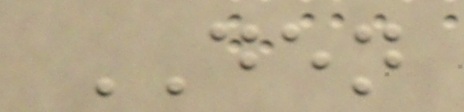DEN
